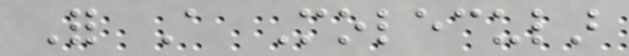For A Molecular
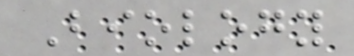Biology
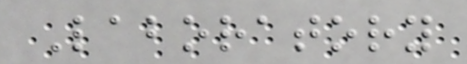Laboratory
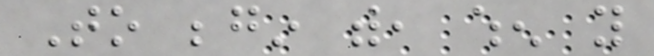To begin with, when you
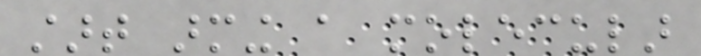start arming a molecular
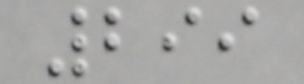299
